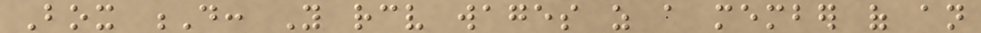Box D: You receive wages as a member of an
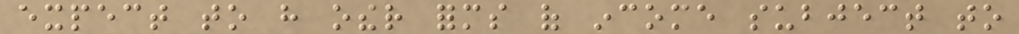expect to have other forms of income subject to
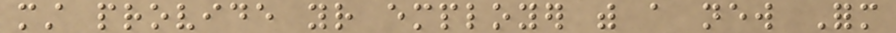must provide your employer with a new Form
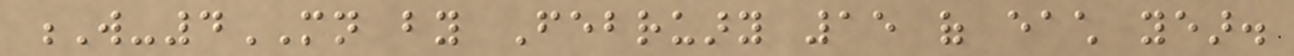W-4MN by February 15 of each year.
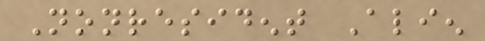Nonresident Alien
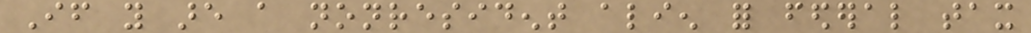If you are a nonresident alien for federal tax
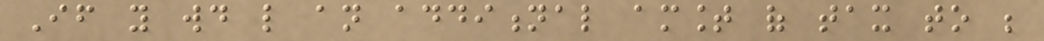If you would like an additional amount of tax to be
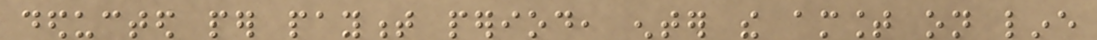deducted per payment period, enter the amount on line
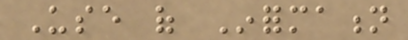Use of Information
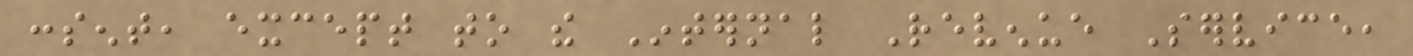consent, except to the Internal Revenue Service,
